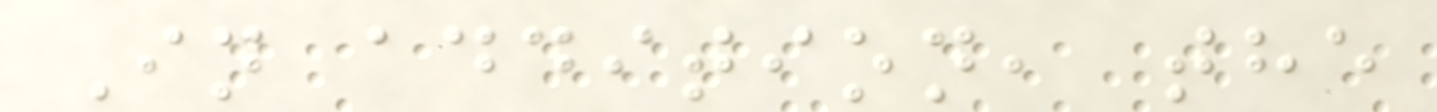In addition, the
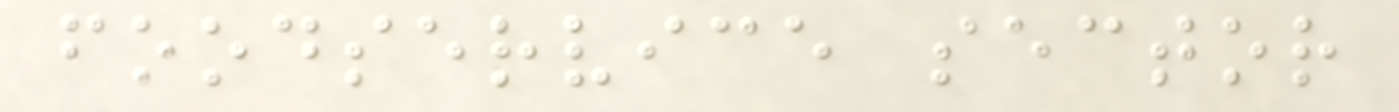foodservice sector
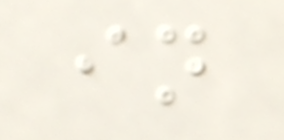in
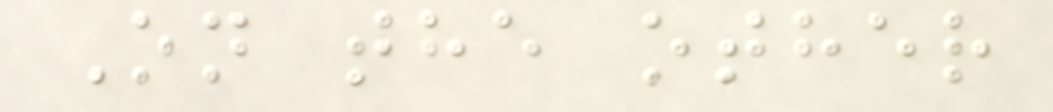On the other
